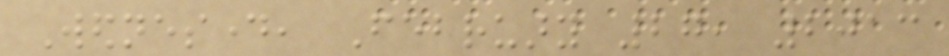Wednesday, February 27, 2013
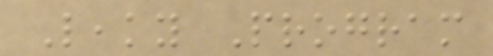Leaky Program
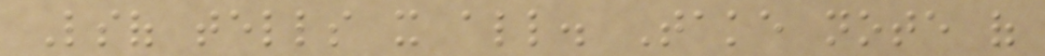Lsof tells it all. Take note of
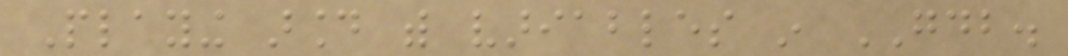Playing around with variables in GDB.
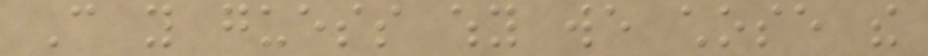Can you guess why we chose the
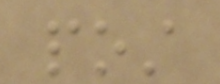post
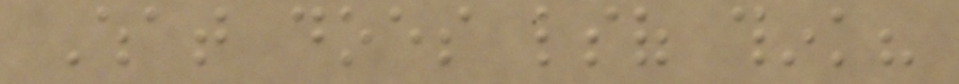What does lsof think?
